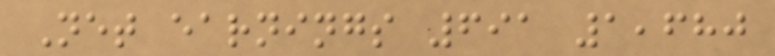Net earnings 691 1,680
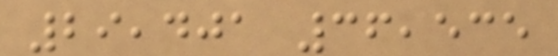29,401 36,535
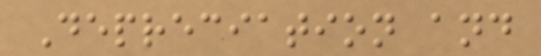Depreciation and
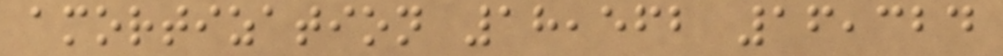amortization 18,562 16,324
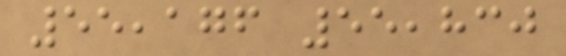55,176 55,830
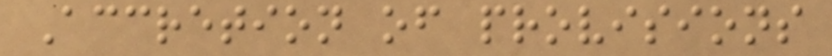Accretion of provisions
